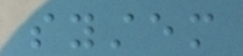system
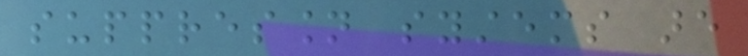suppression systems are
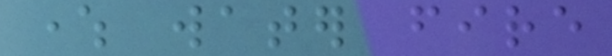where water fire
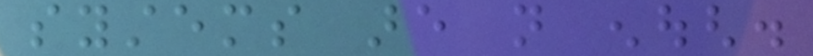systems are not enough.
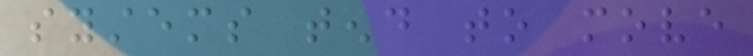systems tend to move
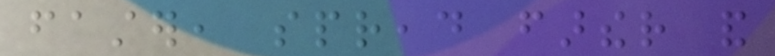faster, spread farther and
